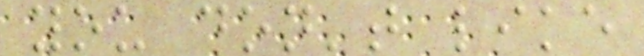you don't like
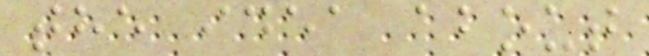the idea about
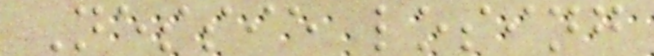Nessie losing
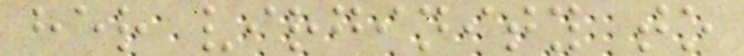her virginity to
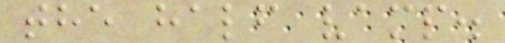the half vamp.
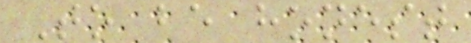To be honest
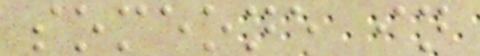someone in
